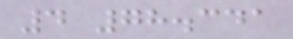4 78.341
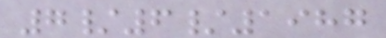7/6/1987
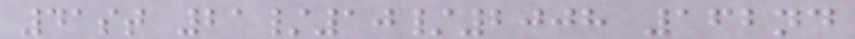41st 21/10/2008 162nd
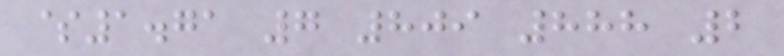$1.71 7 809 888 2
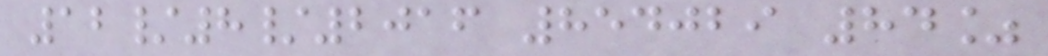12/8/2016 854029 84%
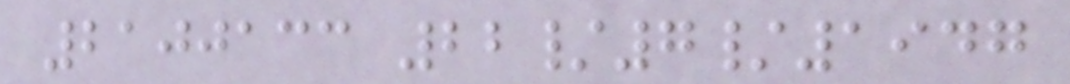2100133 22/7/1947
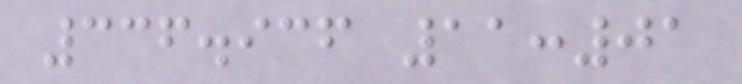336.936 11:01
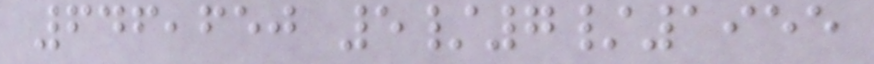646,650 5/7/1955
